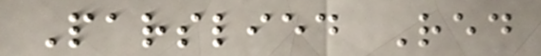Parslied Red
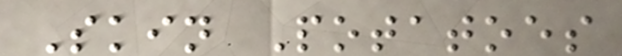Skin Potatoes
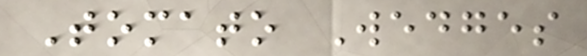Tomato Wedges
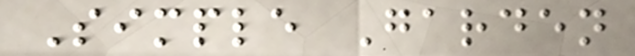Simple Garden
